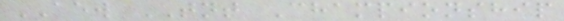AEW TNT Championship
